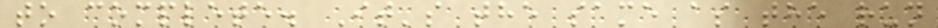to complete. It's the same as the run
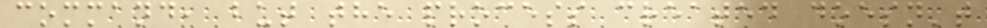command, but the process created doesn't
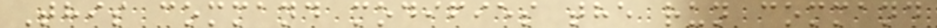This command modifies the run command
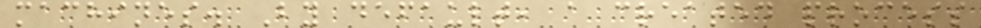machines. By default, a created process
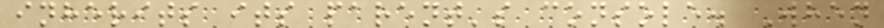inherits its parent's console. When
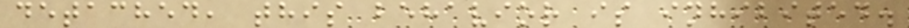detached, this behavior is inhibited.
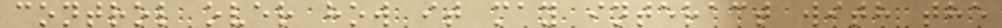control over how it may interact with the
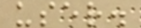user.
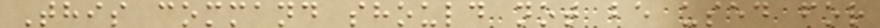This command should not be used for
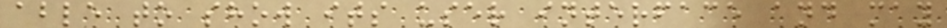able to show its user interface and may
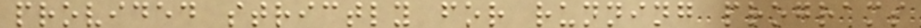provided strictly for running programs
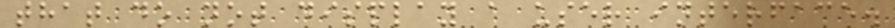that do not display a user interface.
